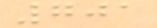701
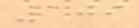109
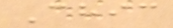Chic
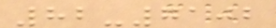82-7102
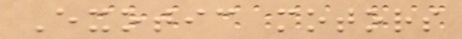Exotic motors
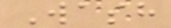Wash
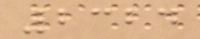2324
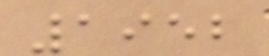1952
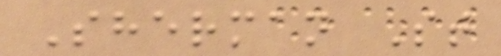Sherman St
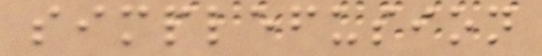simplefusion
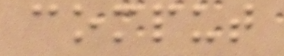comput
